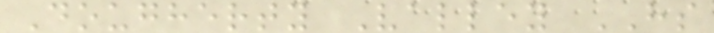Dougherty Valley HS
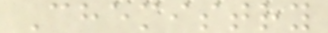Chemistry
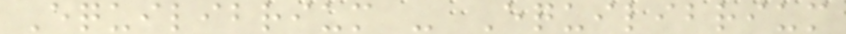Equilibrium - Equilibrium
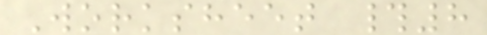Worksheet #8
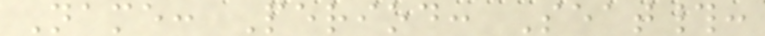Name: Period: Seat#:
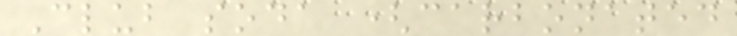Club soda (carbonated
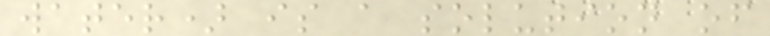water) is a solution of
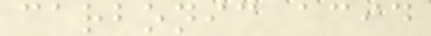carbonic acid
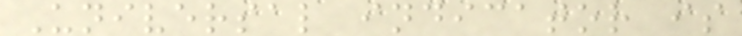Universal indicator is
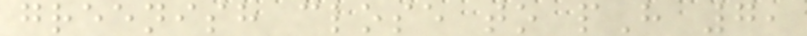greenish close to pH 7,
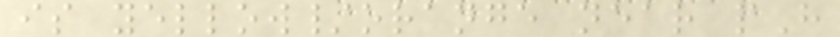is yellow/orange near pH
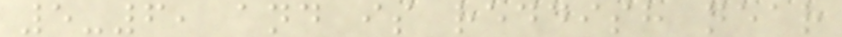5-6, and is reddish near
